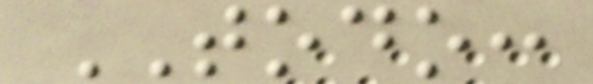TODO:
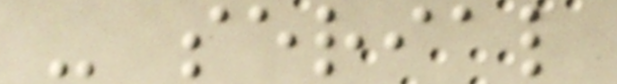- serial
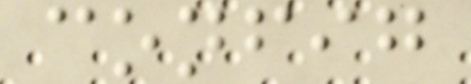config
